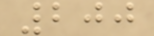200
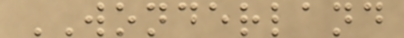WONDERLAND
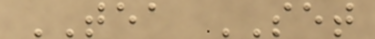TEA SET
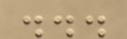...
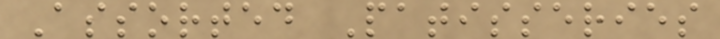Assorted Patisseries
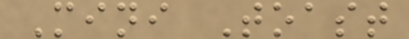Mini Toast
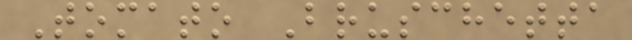Tomato Bruschetta
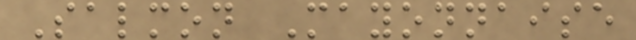Salmon Mayonnaise
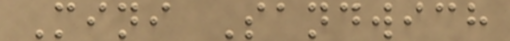Mini Sandwich
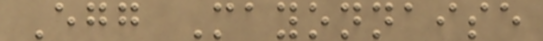Egg Mayonnaise
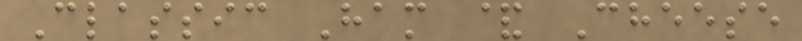Classic Ham & Cheese
